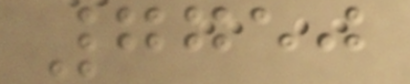7750
